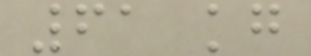61 kg
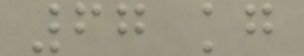67 kg
